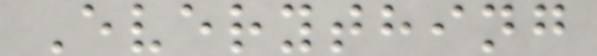Everything
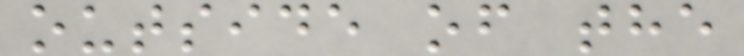outside of the
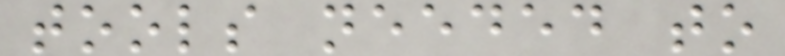tools needed to
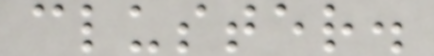cluster.
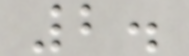2.
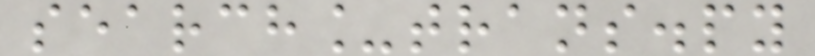search_trans.py
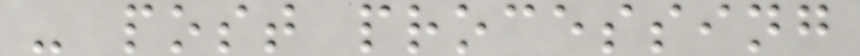- post processing
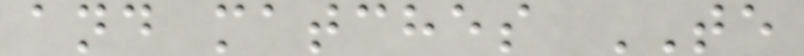and matches TE
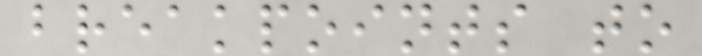breakpoints to
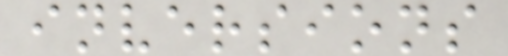inversions
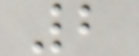2
